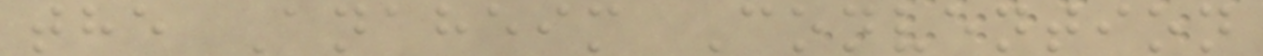the Anaheim Convention
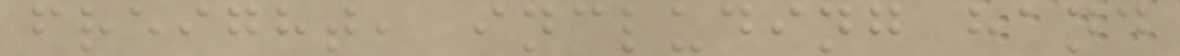freight, including hand
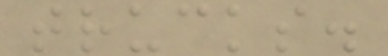trucks.
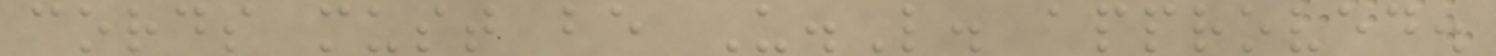cords must be U.L. approved.
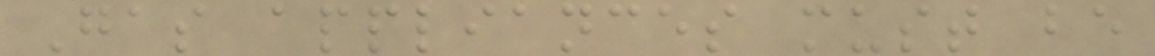Gas appliances must be
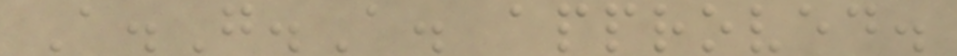A.G.A. approved.
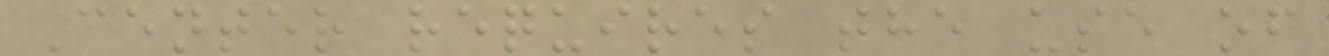Center requires the use of
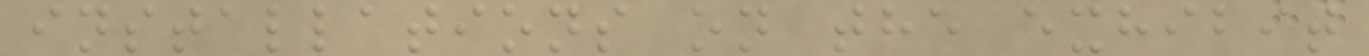installations on the exhibit
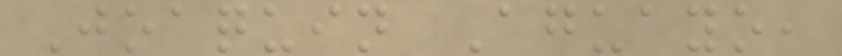Joaquin Aguayo,
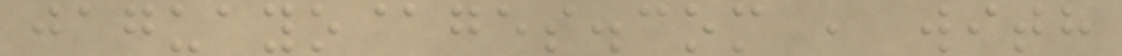jaguayo@ges.com , with
